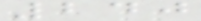240
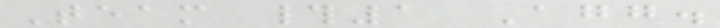Team #1 Agg.
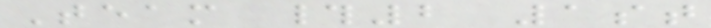Team #2 1st
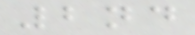2nd
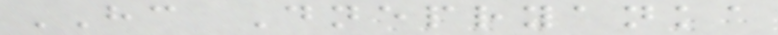HC Dnepryanka
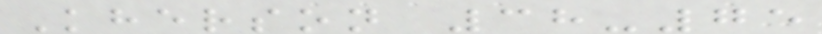Kherson 38-75
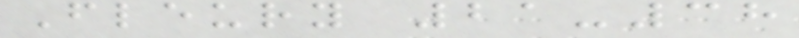Fleury 21-38
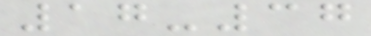17-37
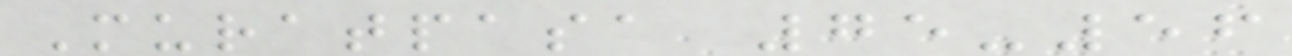Muratpasa 75-56
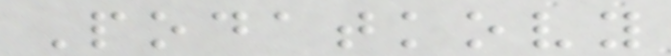Podatkovy
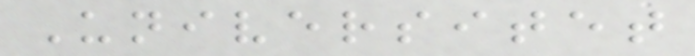Universitet
